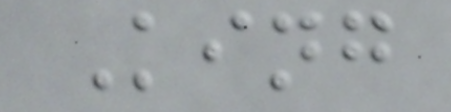King
